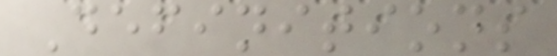Definitions
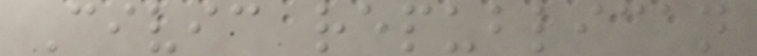Civic republican
